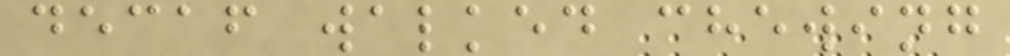decaf walked chewing
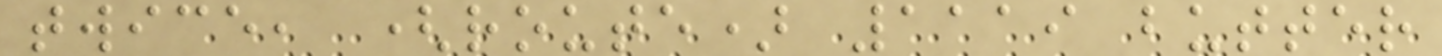twice, (route) 1119 butter
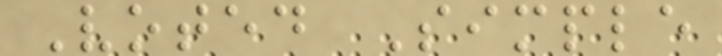Voted Simple
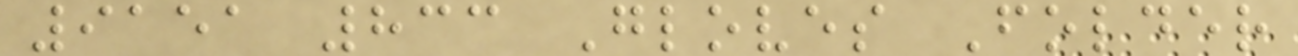9151 833 Gloves Folder
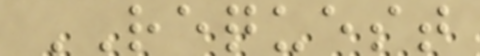REQUEST
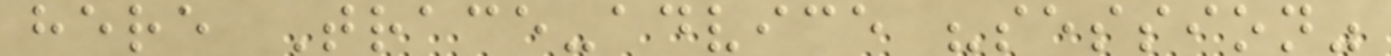here Trace-advice "session"
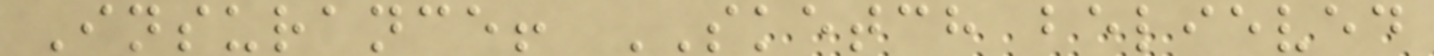Insurance! SKETCH believed
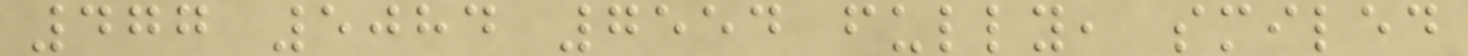477 5084 7554 fully, smiled
